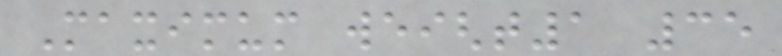Maximum weight1 35
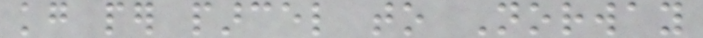kg per parcel to Norway
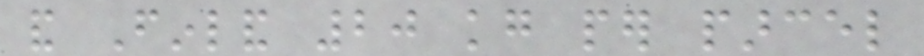and Finland 20 kg per parcel
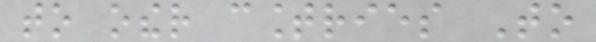to other countries To
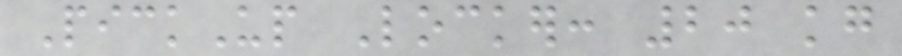PickUp Locker: 20 kg
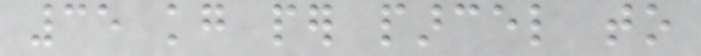35 kg per parcel to
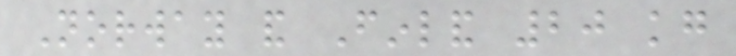Norway and Finland 20 kg
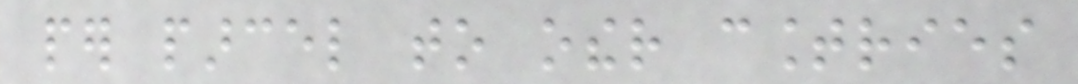per parcel to other countries
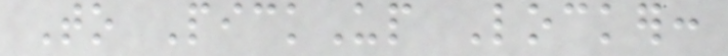To PickUp Locker:
